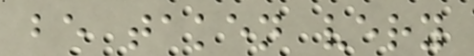be taken very
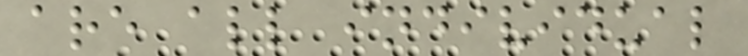are all individual
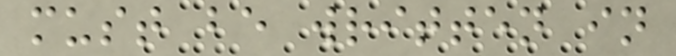must be written in
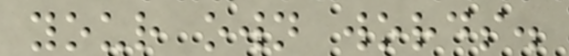your own words.
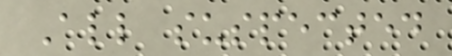All suspected
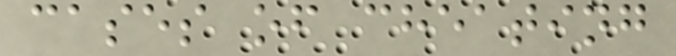cases of cheating
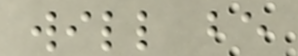will be
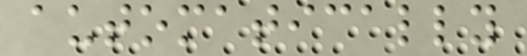automatically
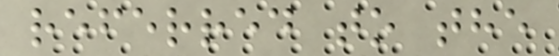referred to the
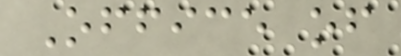Office of
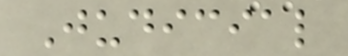Judicial
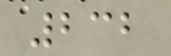232
